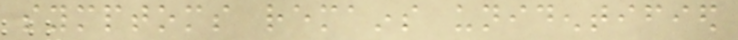symptoms remains unidentified
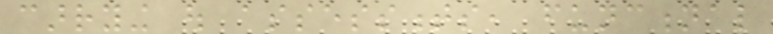carrying out assessments, functional
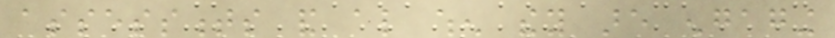assessments and also when they are engaging
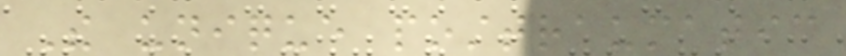The unique posttraumatic
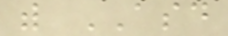with ASD
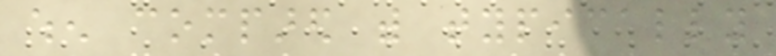when compared with typically
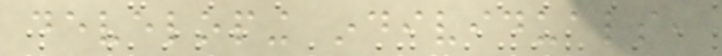developing individuals,
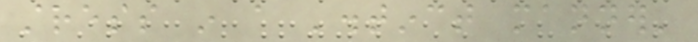stress in a 'distinct manner'
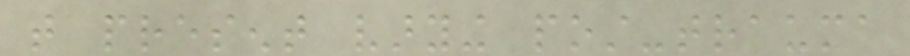that present varying post-trauma
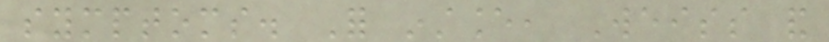symptoms. For instance, Weiss and
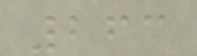263
